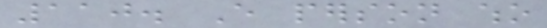110. Every person who
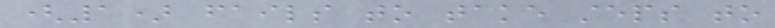(1) fails to take steps to
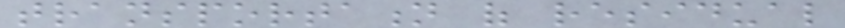transportation of residual
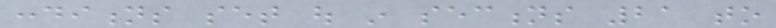conditions set out in sections 21 to
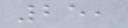25,
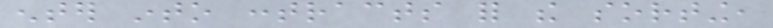enter into contracts for the sorting,
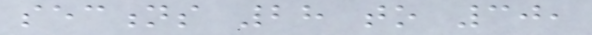sections 28 to 30,
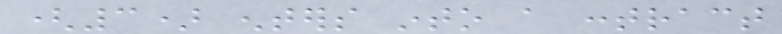(3) enters into a contract
